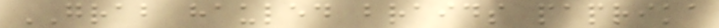GRAB hauled braids paprika
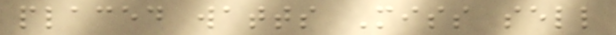placed watts Miss sell
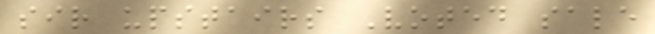sir upstairs Voted sale
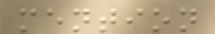mention
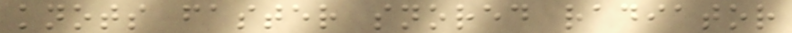knots faster snored radiator
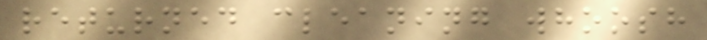returned cleaning whoosh
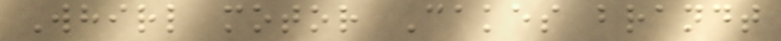Whirl motor Cakes brandt
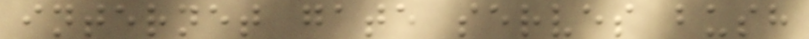internet gate serves bush
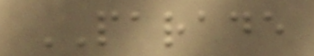PARADE
